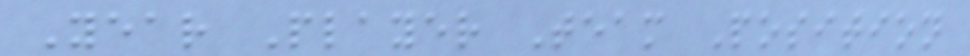Year Player Team Position
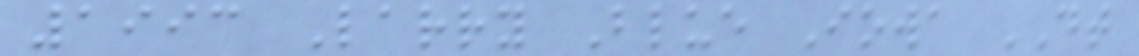1993 Larry Blue Iowa DT
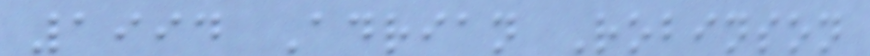1994 Adrian Robinson
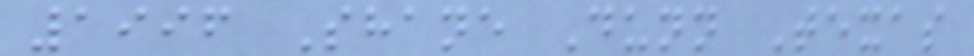1996 Shane Dunn Texas
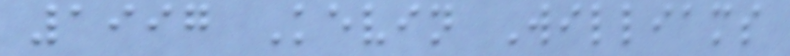1997 Kevin Williams
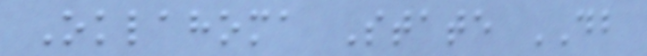Oklahoma State DB
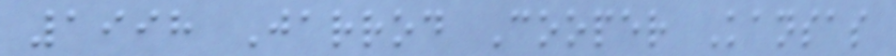1998 Jarrod Cooper Kansas
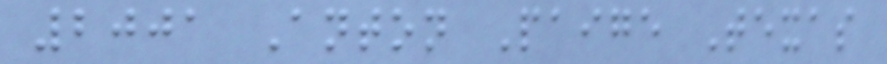2001 Anton Paige Texas
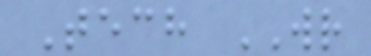Tech WR
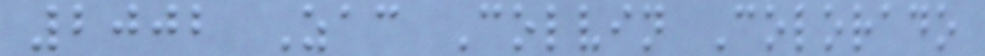2002 Zac Colvin Colorado
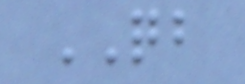QB
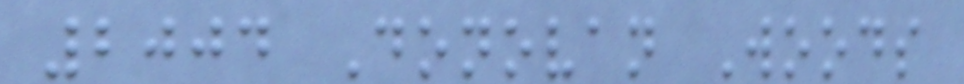2004 Donovan Woods
